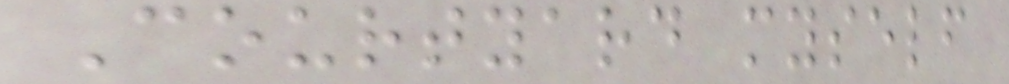Courtyard myself
